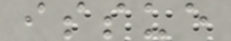issue
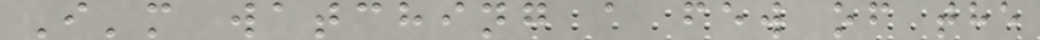I'm watching a few of the
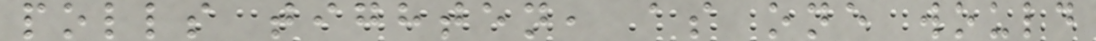polls tighten, as one would
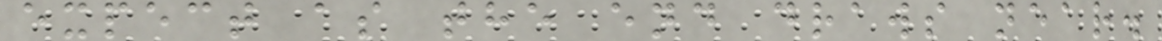expect as the end draws near.
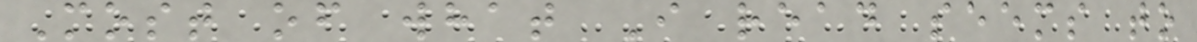Most of what I read seems to
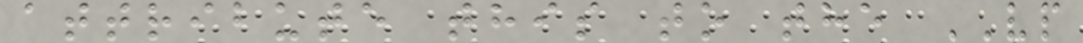attribute this to the VP
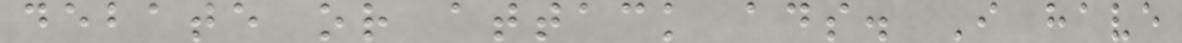debate or attack ads. I have
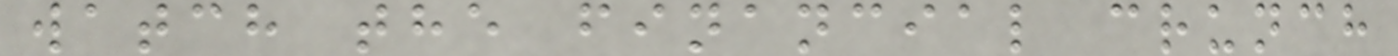watch the financial crunch
